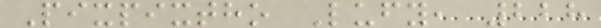Pixpixtho Lufy, 228
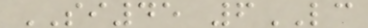SI45 6LC
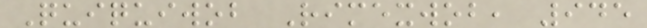Quiquiwob Rimexwob, 945
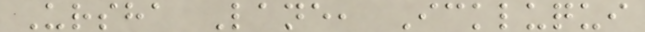Ursha Lane, Ickluqui
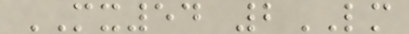MX54 2LM
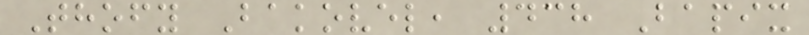Thofy Bakovel, 438 Bapix
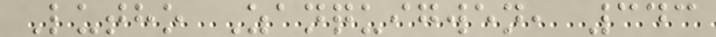Lutho Zanquigwen, 343
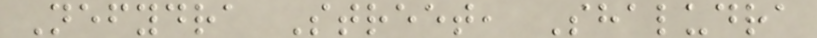Nefydra Street, Shaludra
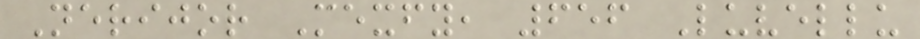Nerijor Mexfy, 656 Luvellu
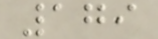179
